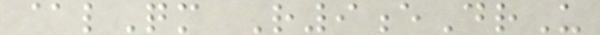@lQm R9eDrU
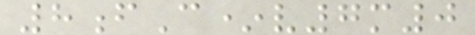8fC*v7m0
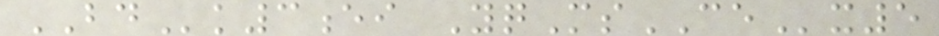BDk3ei YqMsCEx5
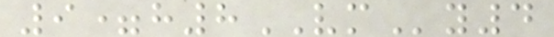9=h8VMy4
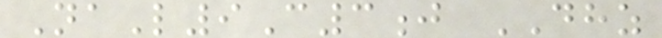NaL9C3j DHZ
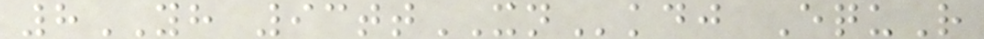8YH 93ttXNkdj EquR
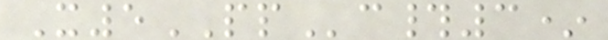X5PPc#3*
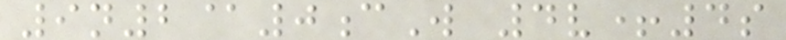9n2@0cW 4v+4s
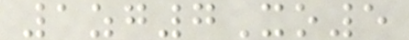1zg7Xo5
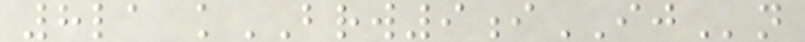8la kBRW9iIJn
